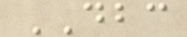DBC
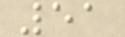51
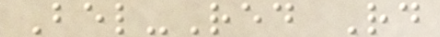Bel-Red Rd
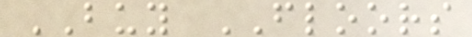BUY FLOORS
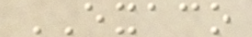EXACO
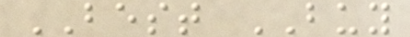BEST BUY
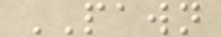PAWN
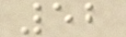52
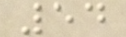54
